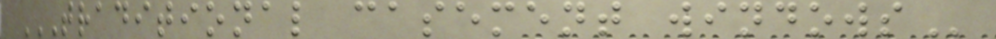TRADITIONAL CASEMENT WINDOWS
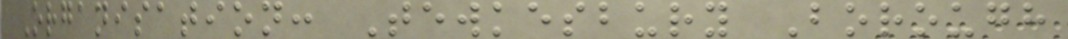Organisation: Tewkesbury Borough
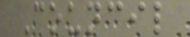Council
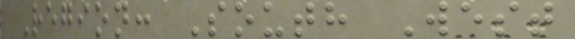Region: South West
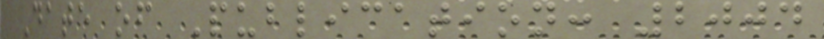Date of Publication: 2004
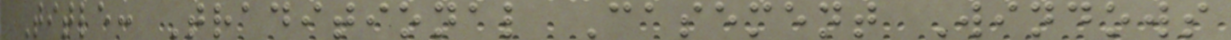Title: Traditional Casement Windows
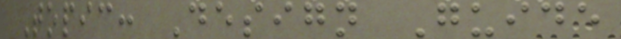Topic: Design Guide
